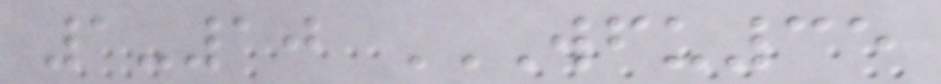1-10 WFU35
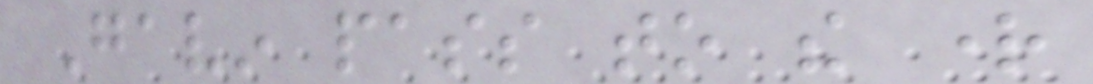Gavin pass to the right
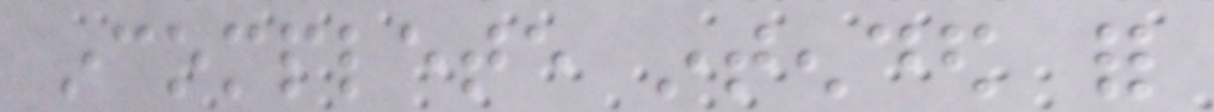incomplete intended for
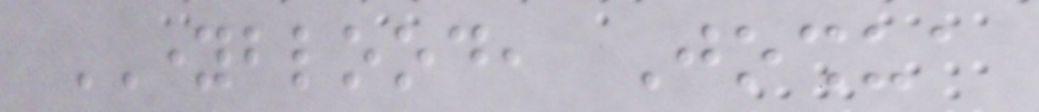YOUNGBLOOD, Joshua
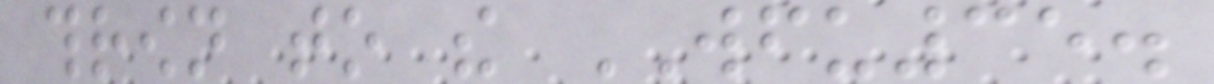thrown to the WFU35.
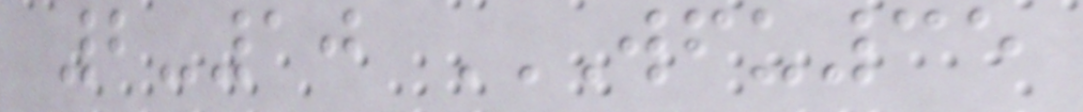2-10 WFU35
